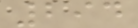294
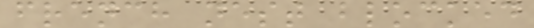french nest blocked
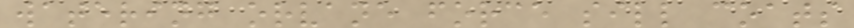watering orvane force sill coats
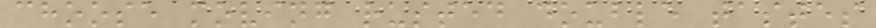choose moving rusted double tastes
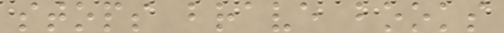stops brave books
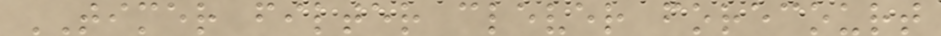TIMER filter clever forecourt
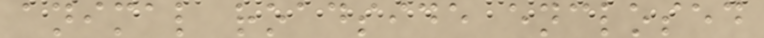animal roadside enclosed
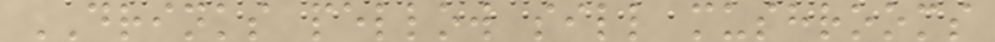DRINKS pellow sill mushrooms
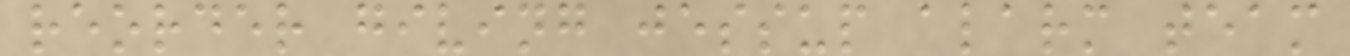reorder giving jessup alarm team
